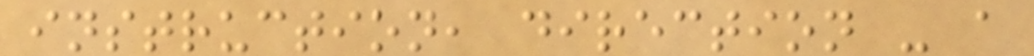instruction, direction - a
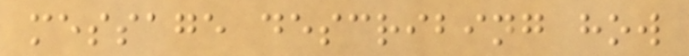message describing how
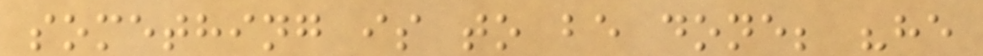something is to be done; "he
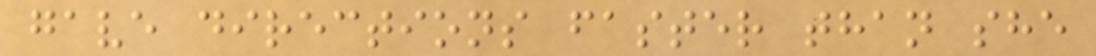gave directions faster than she
